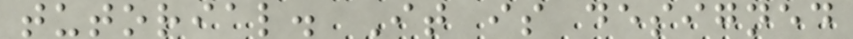tutorial. It is designed
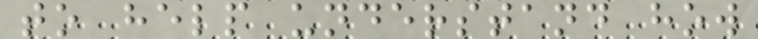to help understand how
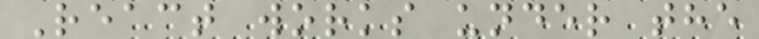React works under the
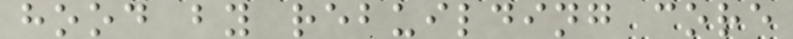hood by rebuilding core
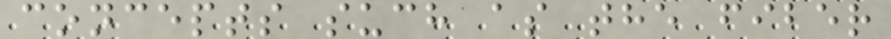concepts such as the fiber
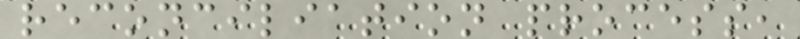reconciliation process,
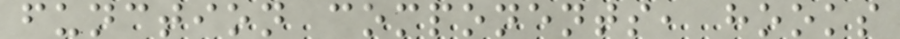function components, hooks
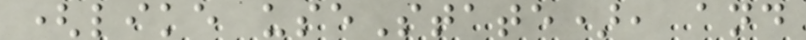(like useState), and
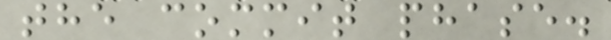the commit phase.
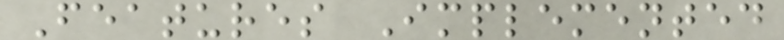Features Implemented
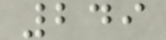249
